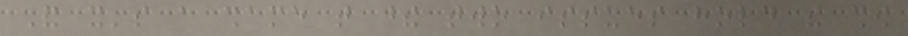And it's a shame that these two issues hold the show
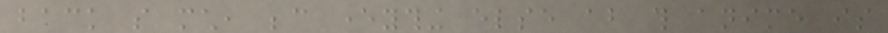back so much, because everything else about this anime is
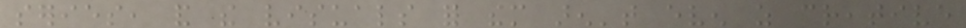series, and the visuals for them aren't even as creative
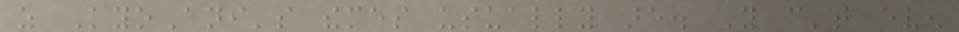as KyoAni's themes usually are. You can't even
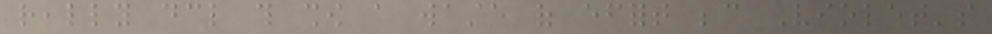really declare this show a waste of effort because Violet's
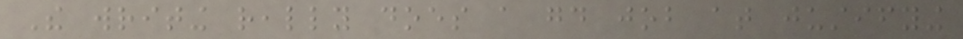The writing really does a good job at justifying
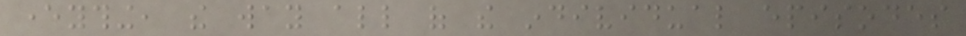everything, the way all of the individual episodes
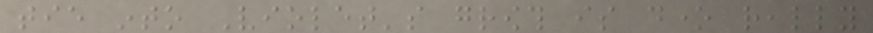tie into Violet's growth is done really
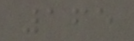165
